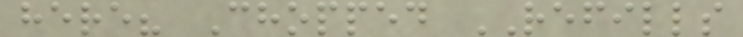here? Chopped REFILLS
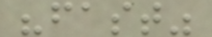"fast"
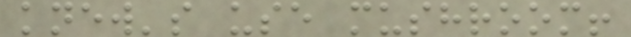knew's use mushroom!
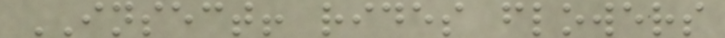INSECT! rides flowers
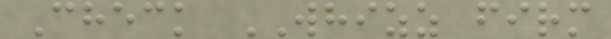Check WHIZZ firm
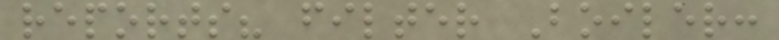reports? filter Boiler:
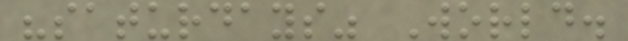"saturdays" World.
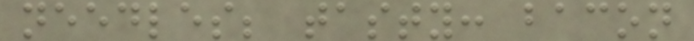needles; tasty: bacon
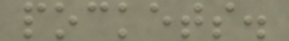pockets.
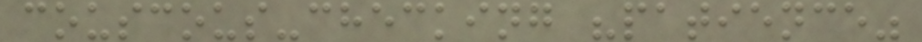couscous-checking "patience"
